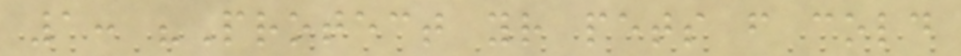1: "Protect your pets from cold
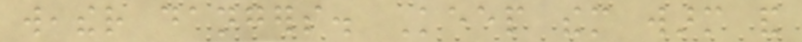weather dangers. Keep them warm and
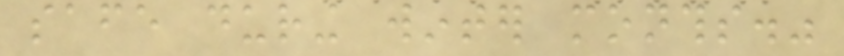safe during winter months."
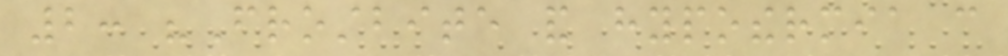2: "Frostbite and hypothermia can
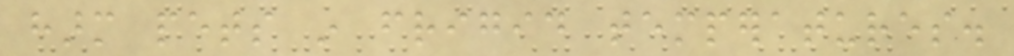harm pets in frigid temperatures.
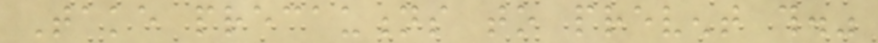Take precautions to prevent this."
